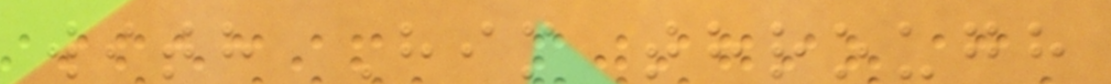with Him through
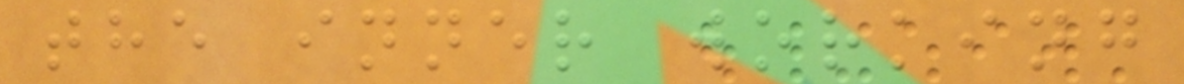the inner working
